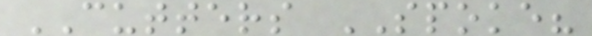CUTTERS SPOKE?
